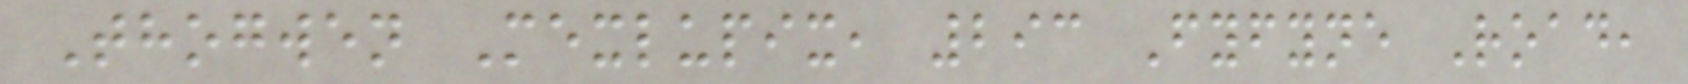Thogwen Mexlupix, 293 Fyfyne Road,
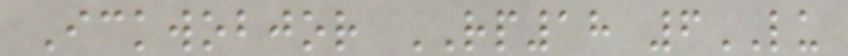Ickwobjor RP18 6LU
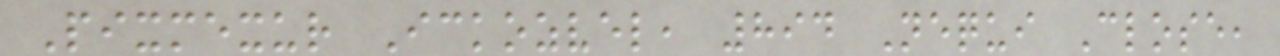Pixmexur Ickozvel, 894 Nequi Close,
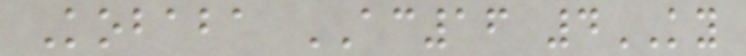Kobaba AC16 4KY
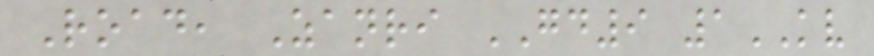Road, Zanri GD9 1KV
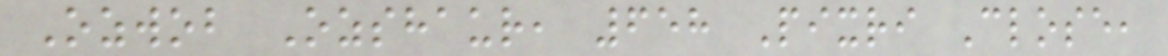Ozwob Ozshaur, 658 Pixri Close,
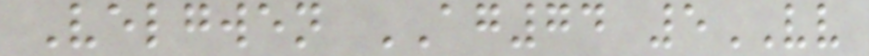Velgwen AG74 5VV
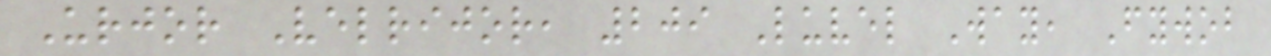Urjor Velrijor, 209 Luvel Way, Fywob
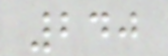240
